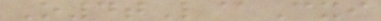O4tL@Cxi
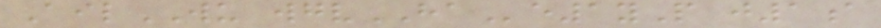AilWU wgvHAe1yP j1a
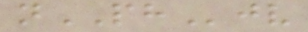nPHjv
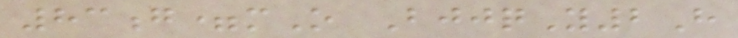83g=mO BjjqY2H
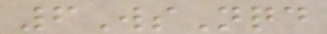6WsNqd
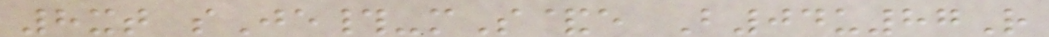8xt sJe#-mS&e B04u87R
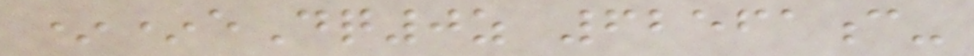**eDq0z 62561c-
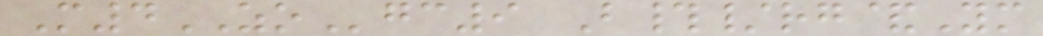M4ZOgc9 B#/rg&Ym
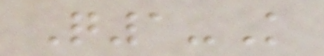Q1-K
